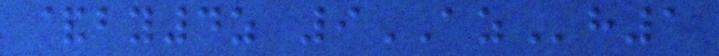&by4z 9AZh1
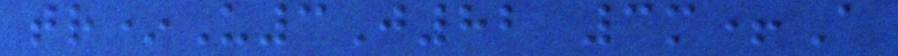tr*U3J82 3m+A
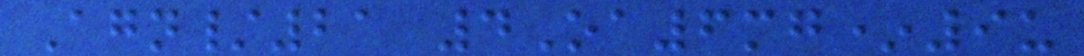Agn/21 4Oa6mg*9u
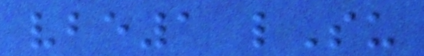vbe1 lSu
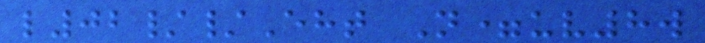l02//Eht N=uv8w
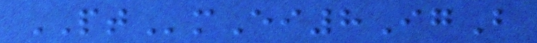PTmEi8IgB
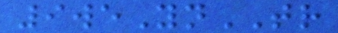9weYnTR
